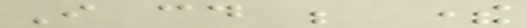I could be there
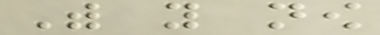With you now
